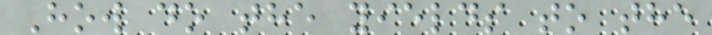How do the yields to the
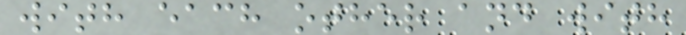with each other and with
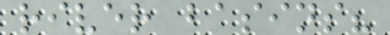river basins?
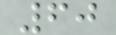60
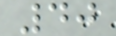40
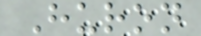Huron
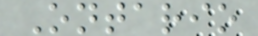Ontario
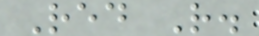Red R.
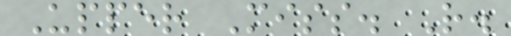Upper Miss. R.
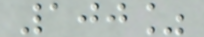100%
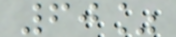60%
